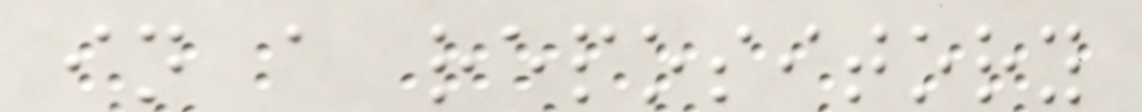in a repository
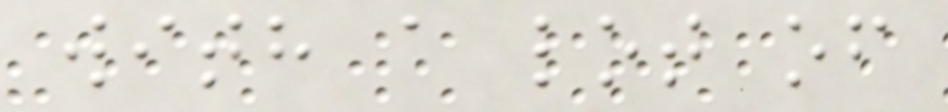with a lot of
